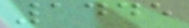1445
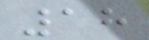18
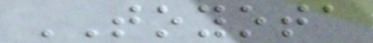TOYOTA
